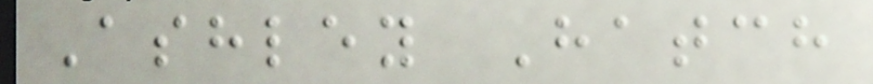Ashley Hatch
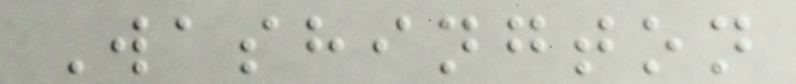Washington
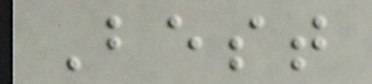Best
